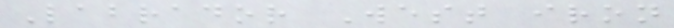Labrador West iron
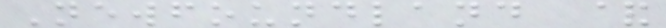Newfoundland &
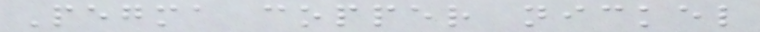Pegma copper nickel
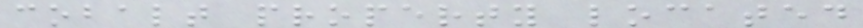cobalt property located
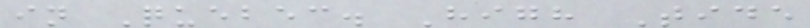in Quebec. High Tide
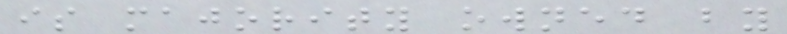is majority owned by
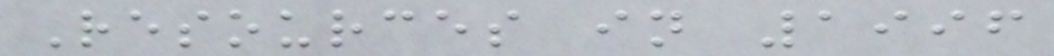Resources in 1996
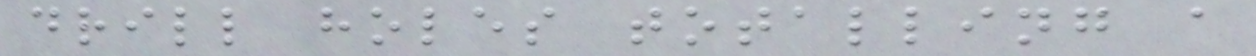drill holes totalling a
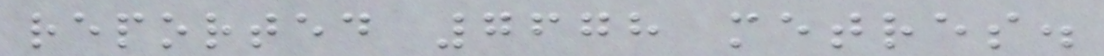reported 7678 metres.
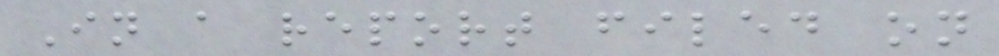In a report filed on
